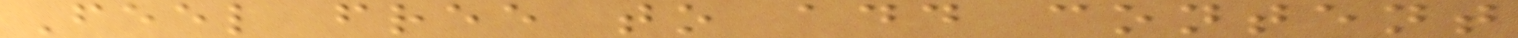Feel free to add content
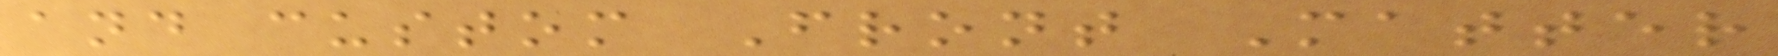and custom Front Matter
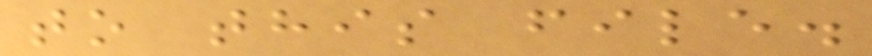to this file.
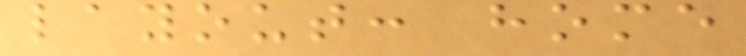layout: home
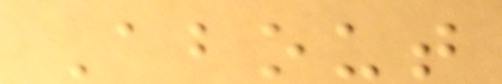About
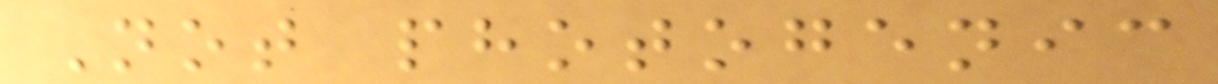Not photogenic
